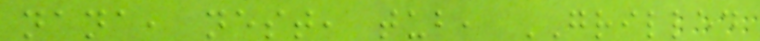nana, nest, tub, GRILLED
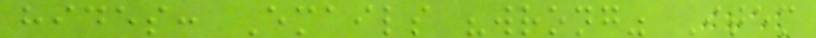hides: Emails "wrong" Item
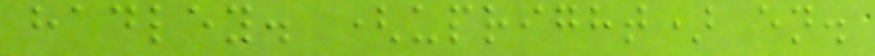hadley. (upright) en.
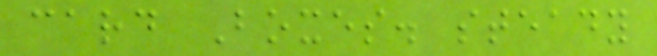card Boxes. steady
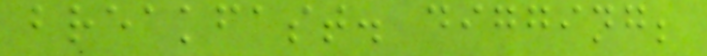breakfast. digging;
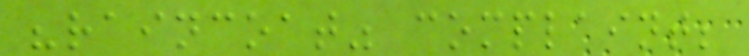"raincoat" complaint;
